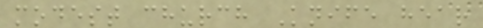modest church Knife hear
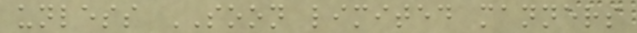unless SOON limited manners
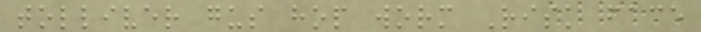tolliver gus hop worm Risk face
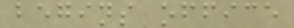begins office
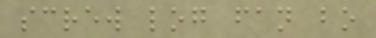screw log fan bo
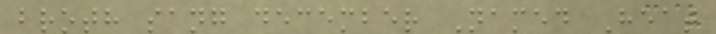broth sang december Named Heat
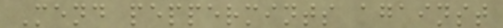Mend peppermints against
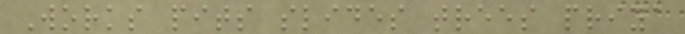Works pits slides trees priya
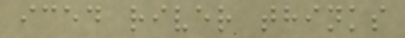iced river thinks
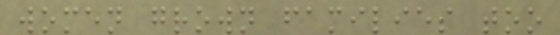women grown families too
